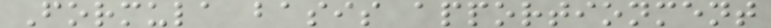Formula basis apportionment
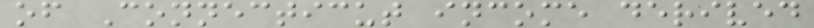of Connecticut income derived
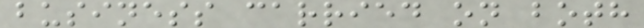business carried on both
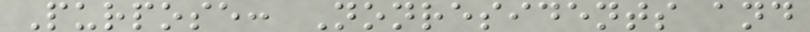Purpose: Nonresidents and
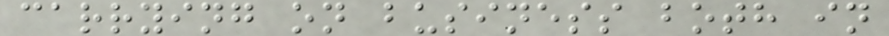carrying on business both in
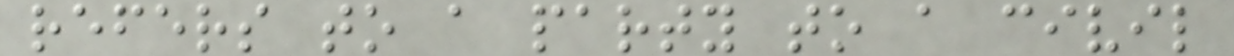refers to a party to a civil
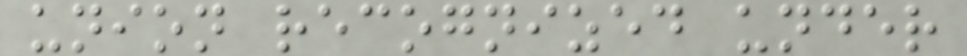union recognized under
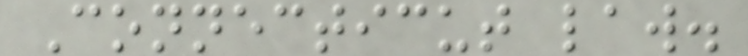Connecticut law.
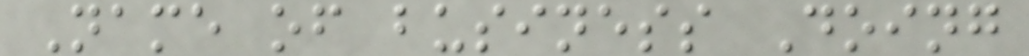Name of business Doing
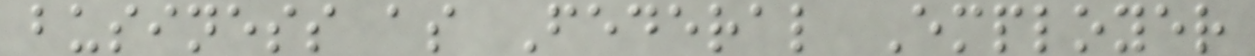business as Federal Employer
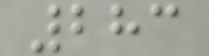283
